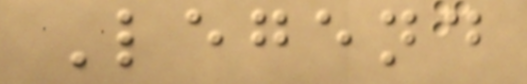Legend
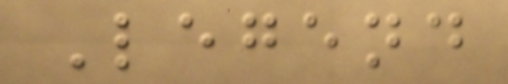Legend
